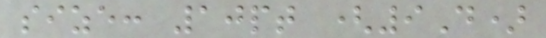size: 10pt (9D)
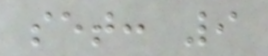set: 9
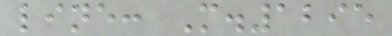line: M.1295
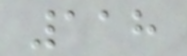118
